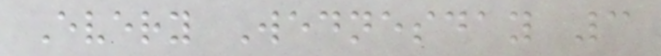Every Wednesday 3
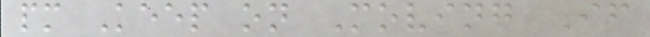pm Keep on Moving If
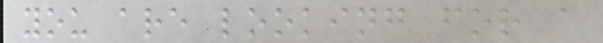you are looking for a
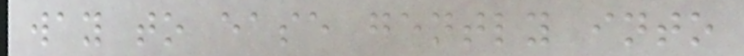way to ease gently into
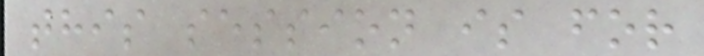this session is for
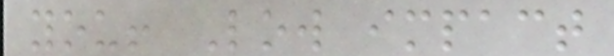you! Low impact
